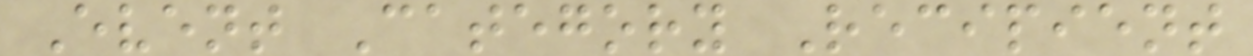Event Category Recipient
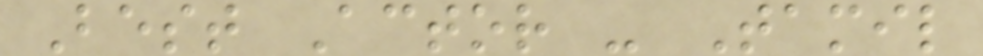Best Actor - Tamil
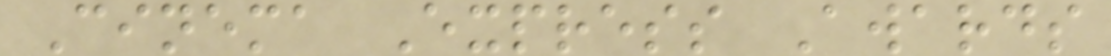Cinema Express Awards
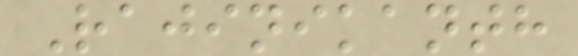Rajinikanth
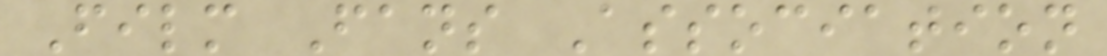Film Fans Association
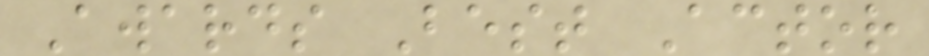Awards Best Actor
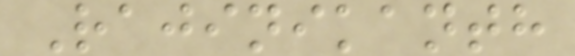Rajinikanth
